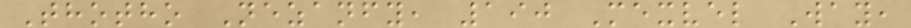Thotho Nezanfy, 190 Mexvel Way,
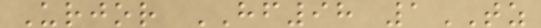Urjor HF98 1TZ
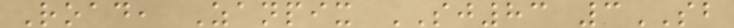Road, Zanpix SJ83 3SB
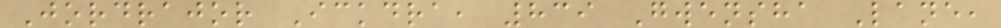Jordrajor Ickdra, 839 Gwensha Lane,
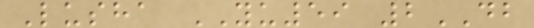Lusha YU59 2DB
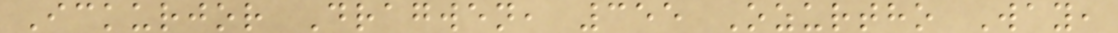Ickurjor Dragwen, 355 Ozurtho Way,
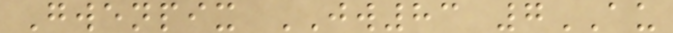Gwenpix JW83 7AU
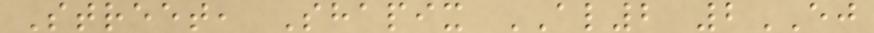Street, Shapix AL2 2EJ
